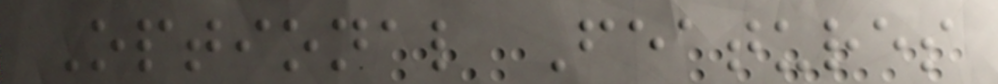Optional Features
